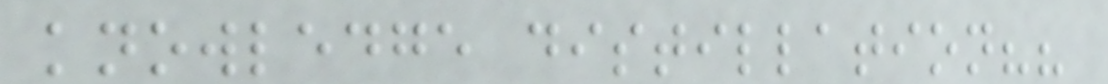knowledge distillation??
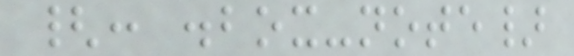{: .box-note}
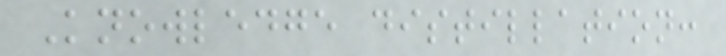Knowledge distillation:
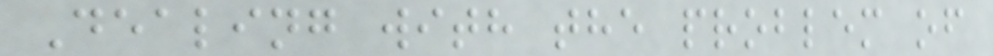Dealing with the problem of
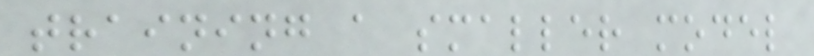training a smaller model
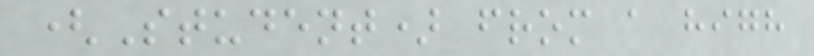(Student) from a high
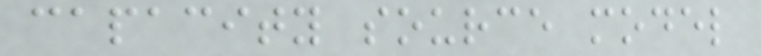capacity source model
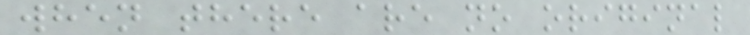when there are no original
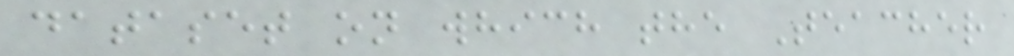dataset on which the Teacher
